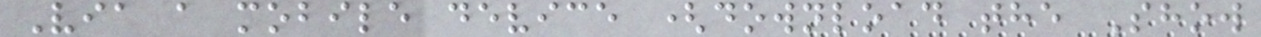Via a mobile device (download the Show
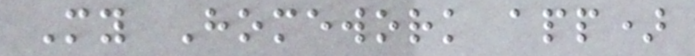My Homework app)
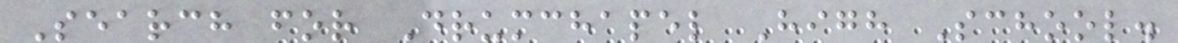Search for Drumchapel High School.
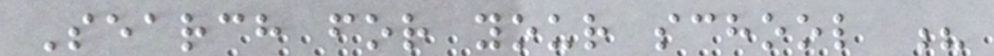Search for your school ?
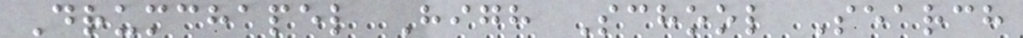Drumchapel High School Search
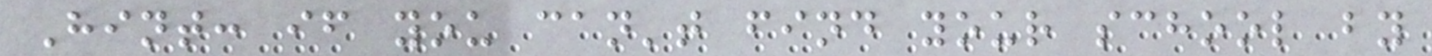Hint: if you can't find your school by
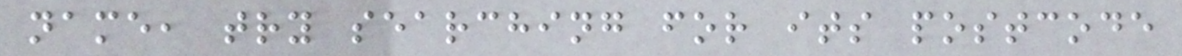name, try searching for its postcode
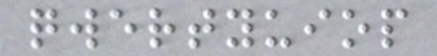qwertyuiop
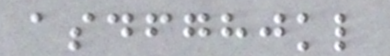asdfghjkl
